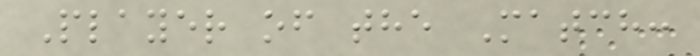Player of the Match:
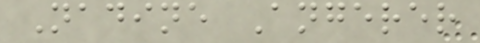Nadine Angerer
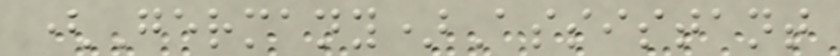(Germany)Assistant
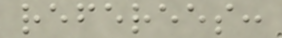referees:
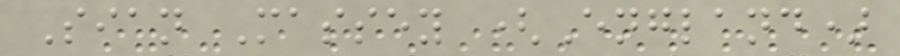Sian Massey (England)
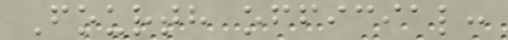Fourth official:
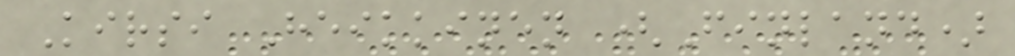Kirsi Heikkinen (Finland)
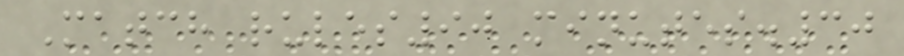Match rules90 minutes.30
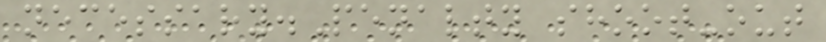necessary.Penalty shoot-out
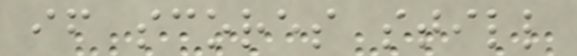if scores still
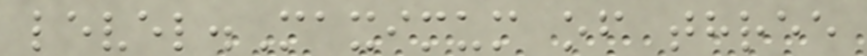level.Maximum of three
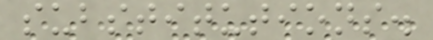substitutions.
